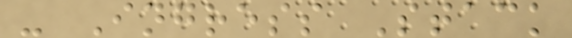- Ingress Stack
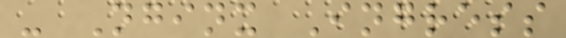- Nginx Ingress
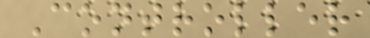Controller
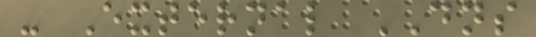- External DNS
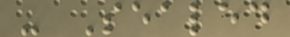- Sealed
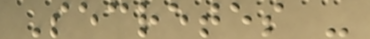Secretes -
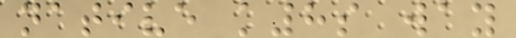native k8s way
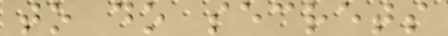to do secrets
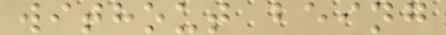without being
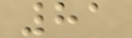81
